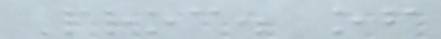Proc. of
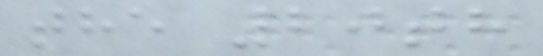the 20th
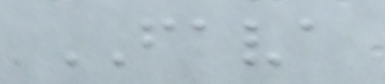FAVA
